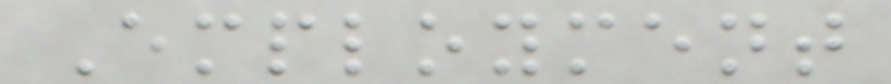Employment
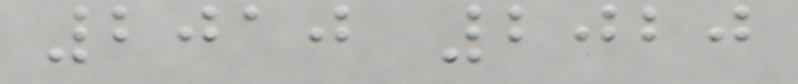2010 2020
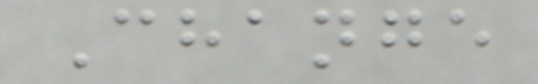Change
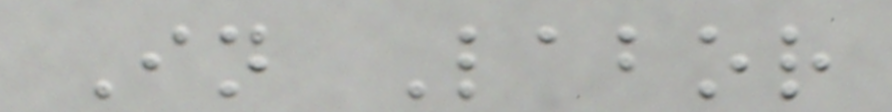In Labor
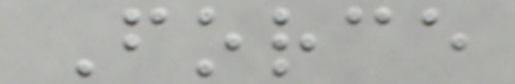Force
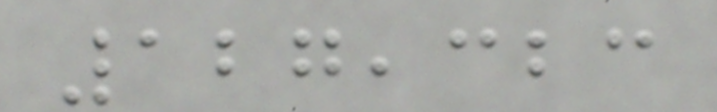127,323
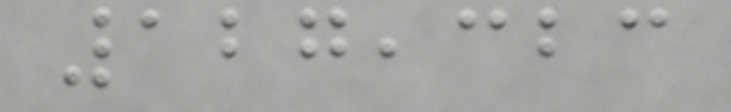127,323
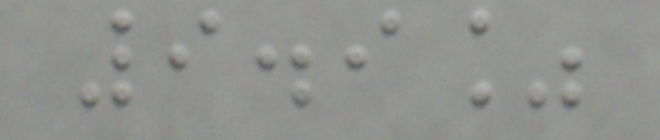9.9%
